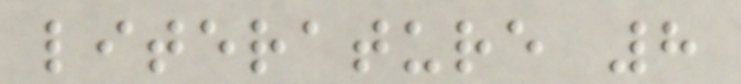literature 8
